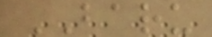BARU
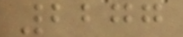2277
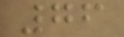76
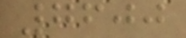7600
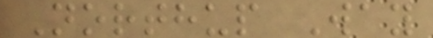Northup Way
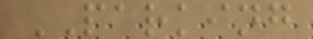PARKING
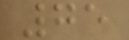75
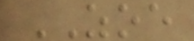ZOE
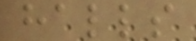halls
